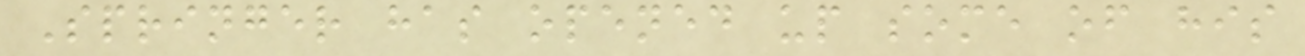Springer has opened up some of his
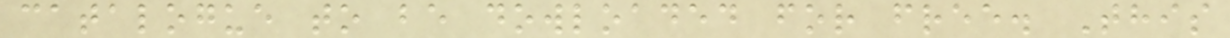catalogue to be dowloaded for free. This
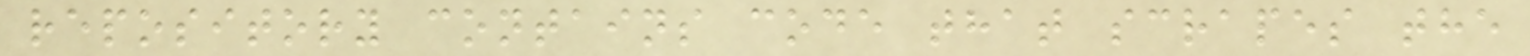repository contains code that scrapes the
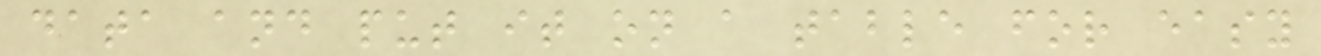data and put it on a table for easy
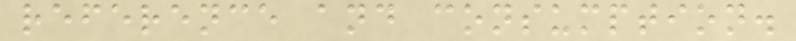reference and consumption.
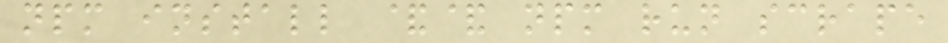npm install && npm run scrape
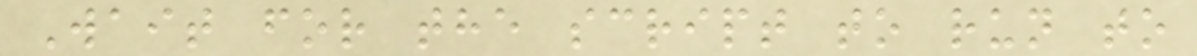Wait for the script to run to
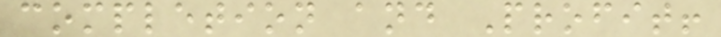completion and Profit!
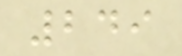249
